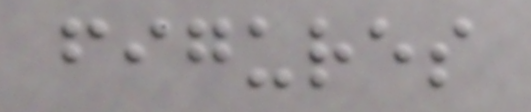figures
